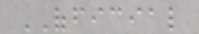OFFICIAL
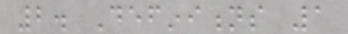2. Definitions 1
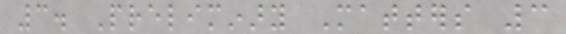3. Preliminary Matters 3
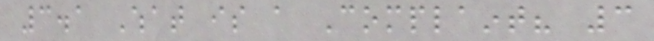3.1 What is a Complaint? 3
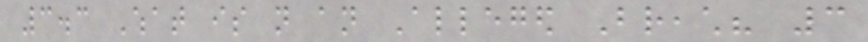3.3 What is not an Alleged Breach? 3
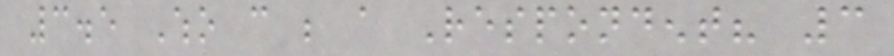3.5 Who can be a Respondent? 3
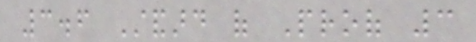3.6 Standard of Proof 3
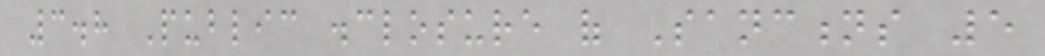3.8 Public disclosure of Sanctions 5
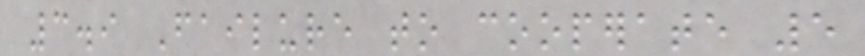3.9 Failure to cooperate 5
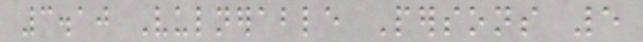3.10 Vulnerable Persons 5
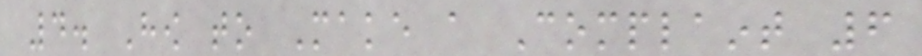4. How to Make a Complaint 6
